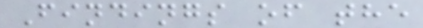Findings of the
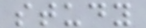study
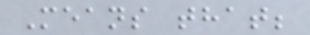Means that;
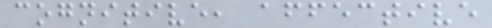cognitive, affective
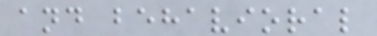and behavioral
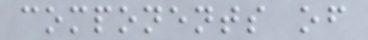components of
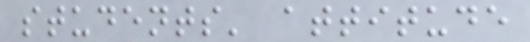students' attitude
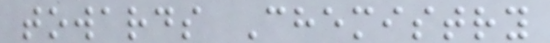towards Chemistry
